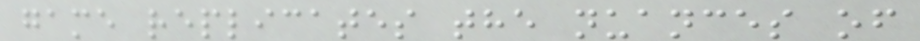game replicates the nuances of
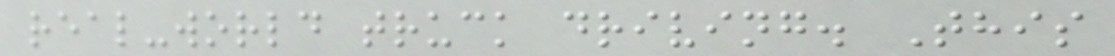real-world truck driving. This
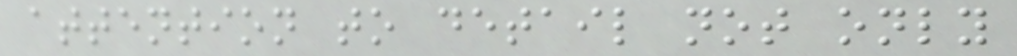attention to detail not only
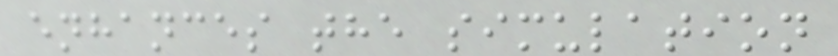enhances the simulation
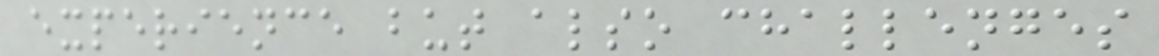experience but also challenges
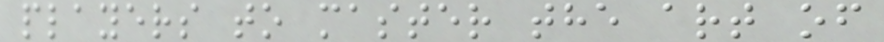players to master the art of
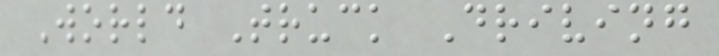World Truck Driving
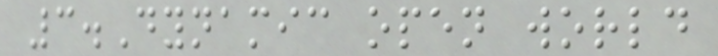3.Dynamic open world
